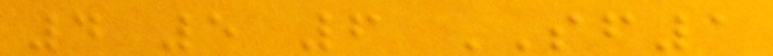4 5 6 SF1
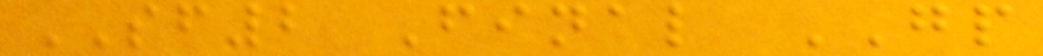SF2 Final GP
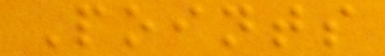Points
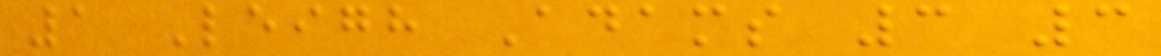1 Leigh Adams 3 3
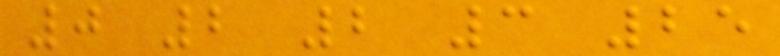0 2 2 3 25
